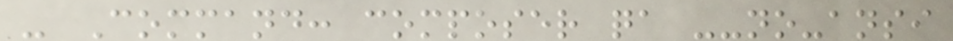- Command: composer qa --no-ansi
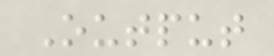Output
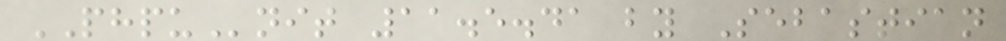PHPUnit 11.5.41 by Sebastian
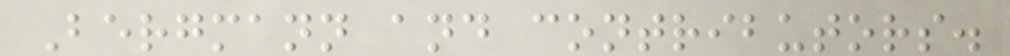Bergmann and contributors.
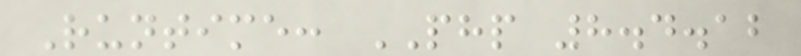Runtime: PHP 8.4.12
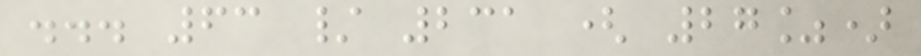... 63 / 231 ( 27%)
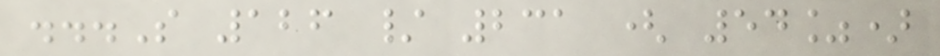...S 126 / 231 ( 54%)
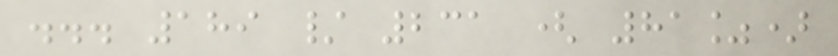... 189 / 231 ( 81%)
